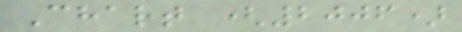Chart (2006)
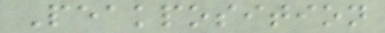Peakposition
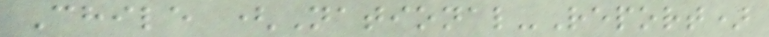Chile (National-Report)
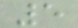5
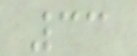33
